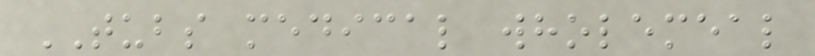TUBS medical wholemeal
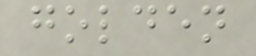golden
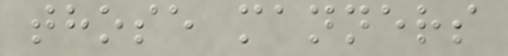those manners
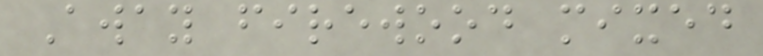Away firewood mixed
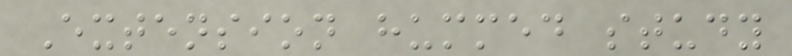Extension hummed study
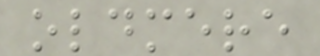oldmere
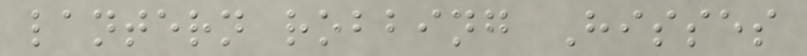lantern robbing Hisses
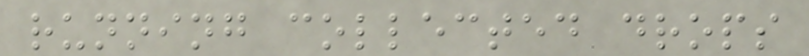running collected drops
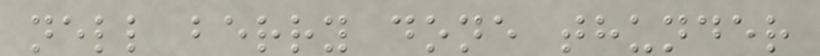nell berry done thunder
